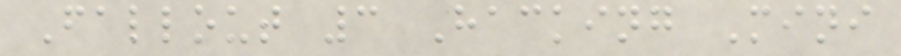Fallout 3 Hacking Mini
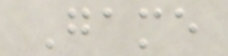Game
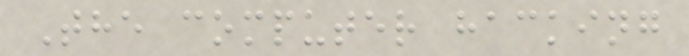The computer hacking
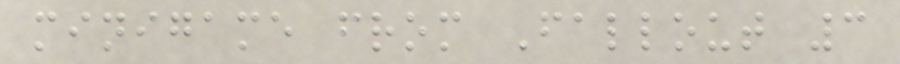minigame from Fallout 3
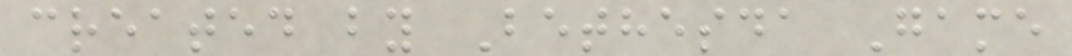created by Bethesda Game
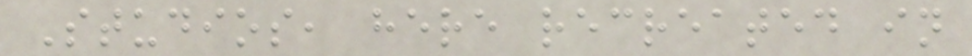Studios, here recreated in
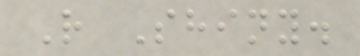R Shiny.
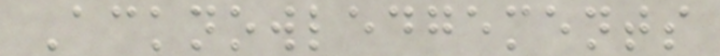Acknowledgements
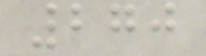270
